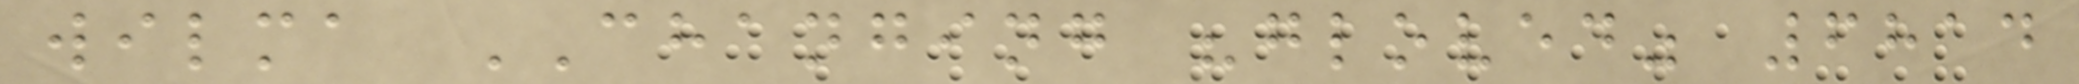wilma CHANGING "gloved" 6814
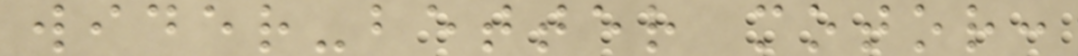wider-better motor:
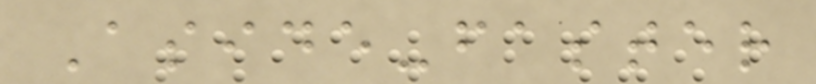Aside-faster
